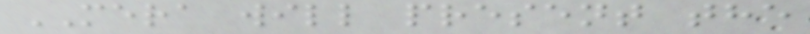MERA will present the
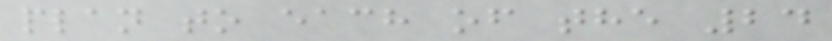plan to each of the 24
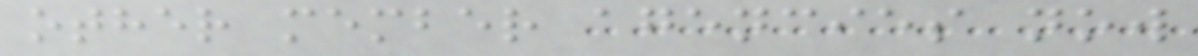other member agencies now
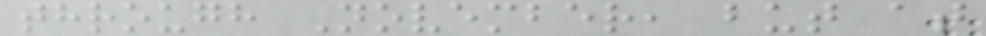through November, but at
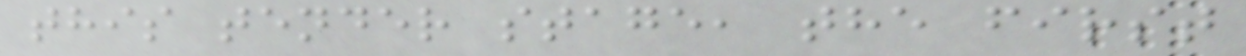this tender stage, the first
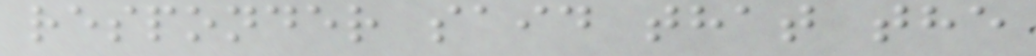responder said that the
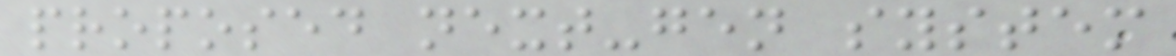proposed next-gen system
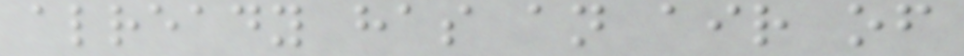already has an air of
